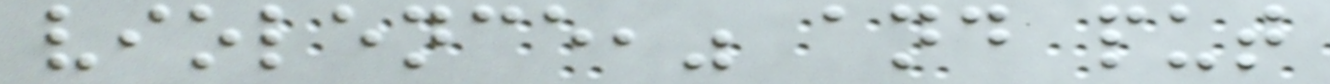violence," and put
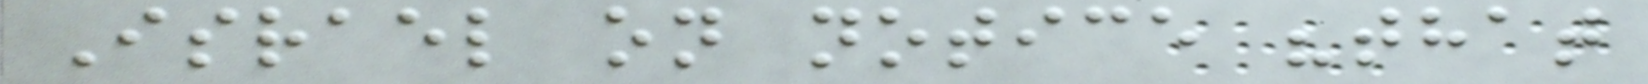Israel on notice "that
